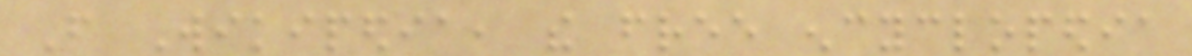From Wikipedia, the free encyclopedia
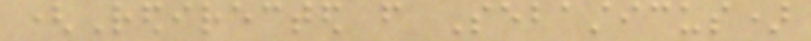(Redirected from Sebasticus)
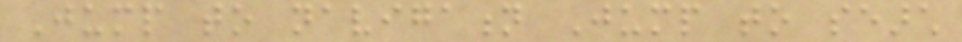Jump to navigation Jump to search
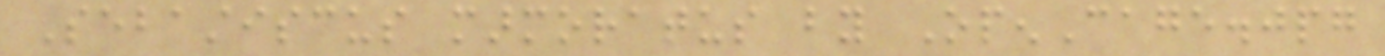Sebastiscus marmoratus by OpenCage.jpg
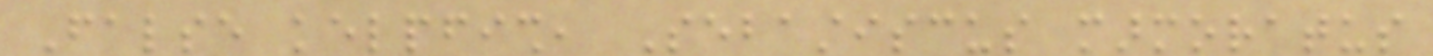False kelpfish, Sebastiscus marmoratus
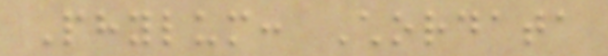Phylum: Chordata
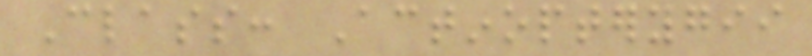Class: Actinopterygii
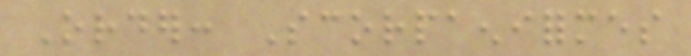Order: Scorpaeniformes
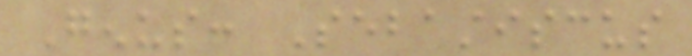Genus: Sebastiscus
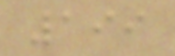199
